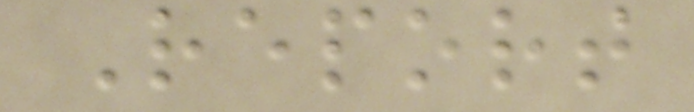Report
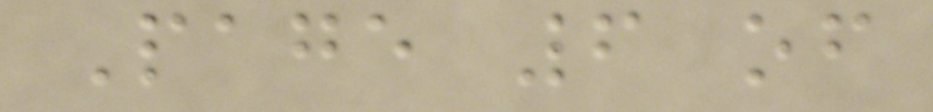Page 6 of
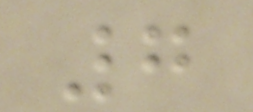7
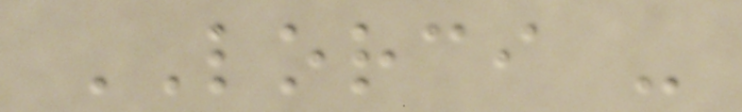LORCI -
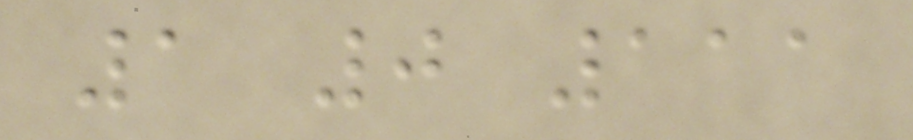1 0 111
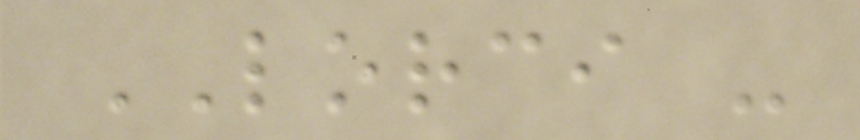LORCI -
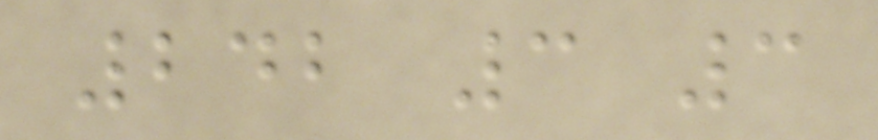242 3 3
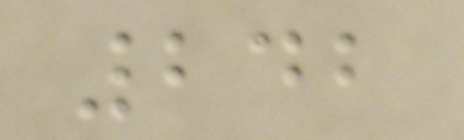242
